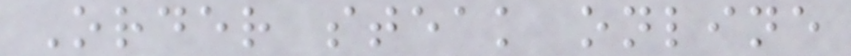Order steak online
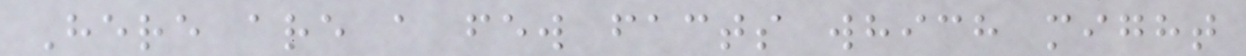Here are a few facts which might
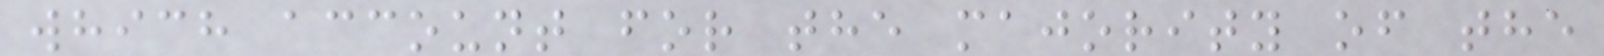which account for the majority of the
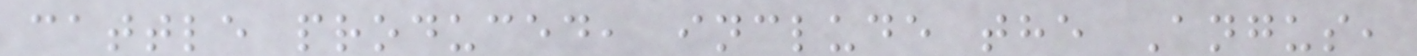cattle produced, include the Angus,
